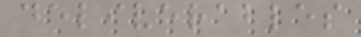deliverables
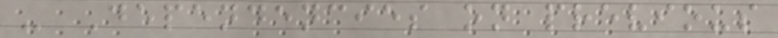- Dependencies on previous
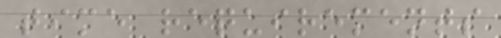time requirements
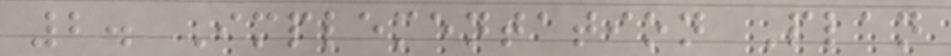2. Implementation Plan
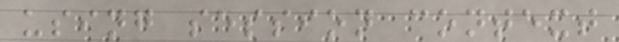using session context
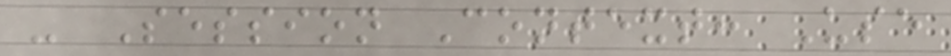- Session Context: Use
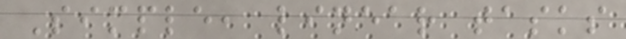Simple, linear tasks
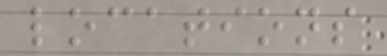locations
